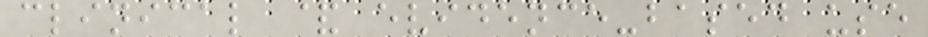clinical & evidence-based use
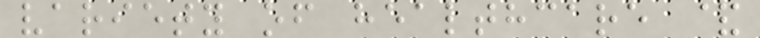variety of healthcare &
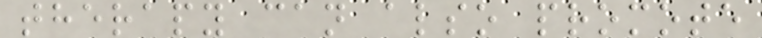therapy can also promote
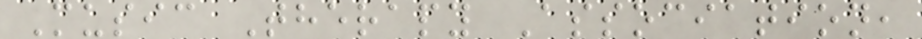Music Therapy Association,
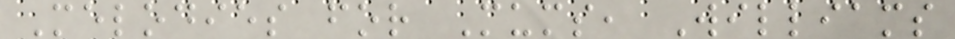Melodies for Mums, Williams
